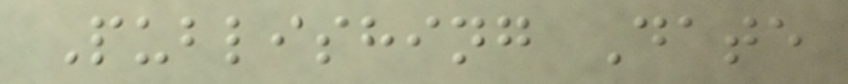Publishing Date
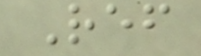Ref
